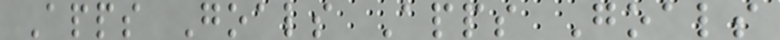Apps Goals Apps Goals
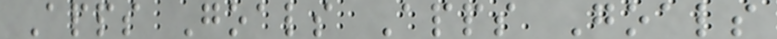Apps Goals Apps Goals
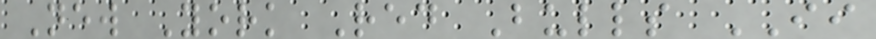New York Red Bulls II
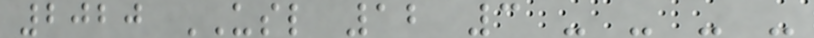2020 USL 12 3 - - - -
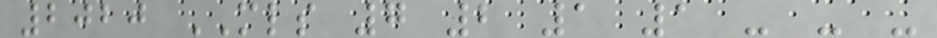2020 MLS 7 2 1 1 - - -
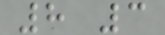8 3
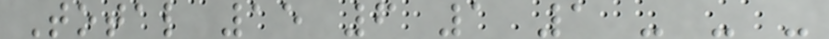Total 15 6 1 1 - - -
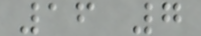16 7
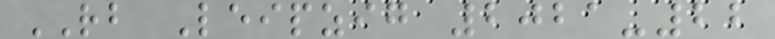RB Leipzig 2021-22
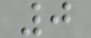0
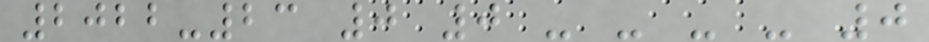2022-23 0 0 - - - - 0
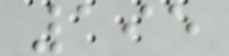195
